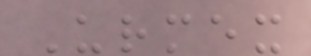Urmex
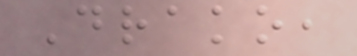Drako,
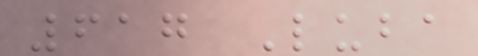617 Luba
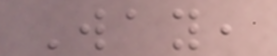Way,
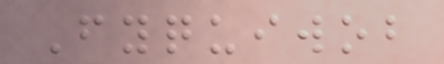Fyquiwob
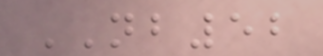NB52
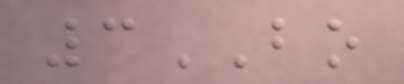3BO
